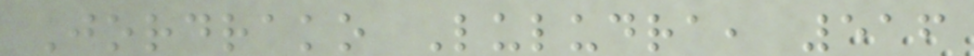Jordrako Luludra, 516
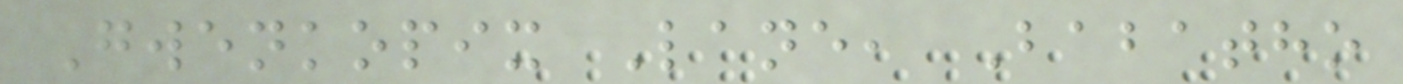Gwenkopix Lane, Babatho
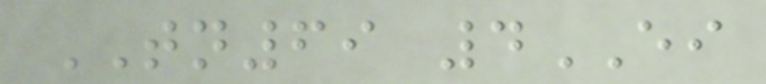TN69 4EI
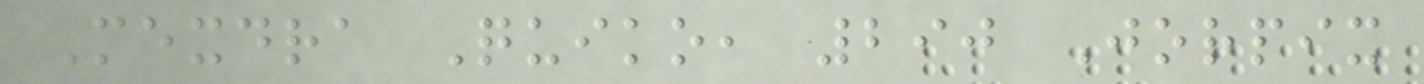Mexdra Quiko, 290 Jorpix
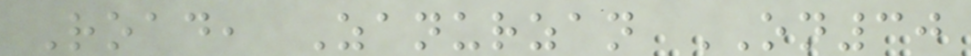Road, Zanurzan ON30
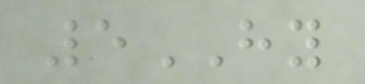5HY
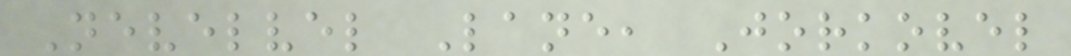Nevelvel Lane, Jorkovel
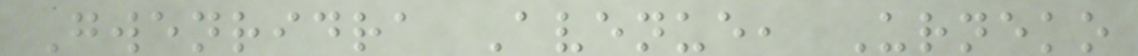Gwenridra Avenue, Urneko
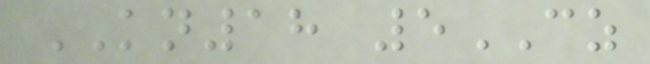KN18 5CZ
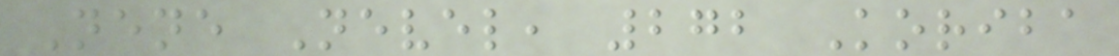Nene Nevel, 272 Koriba
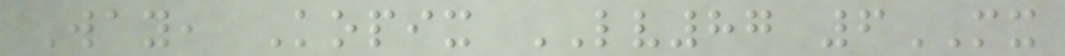Way, Kopix LV87 6MX
